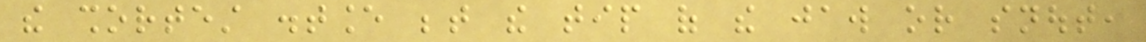the shortest distance between the tip of the jaw or snout,
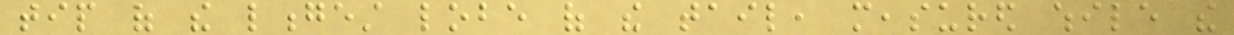tip of the longest lobe of the tail, measured while the
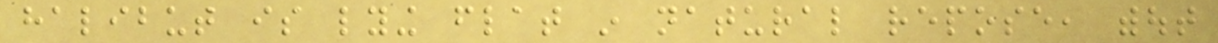halibut is lying flat in natural repose, without
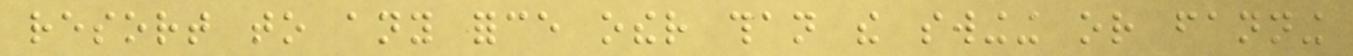resort to any force other than the swinging or fanning
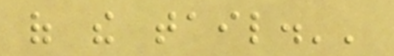of the tail.''
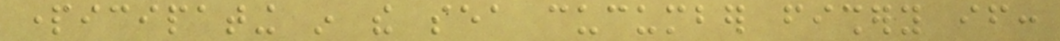participating in the sea cucumber fishery if:
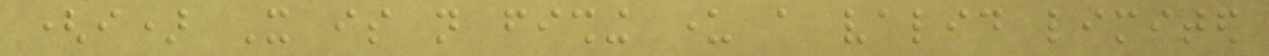(i) It is not fishing under a valid limited
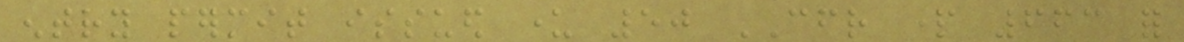entry permit issued under 50 CFR part 663 for
